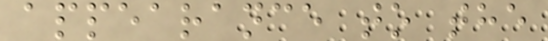appearance to the
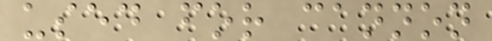used for cannon
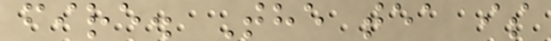fire. The tea is
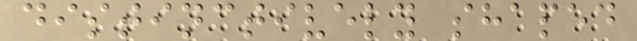distinctively shaped
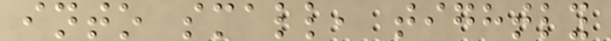into small, tightly
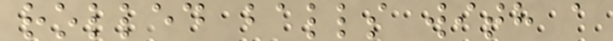rolled balls with a
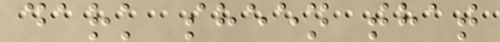dark sheen that
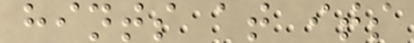hints at its
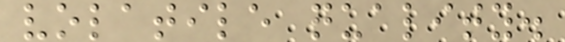volatile quality.
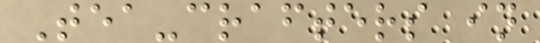Tea-crafters in
